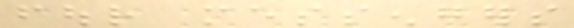four messengers
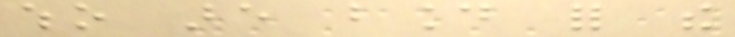who are bound for the
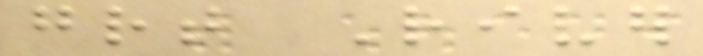great River
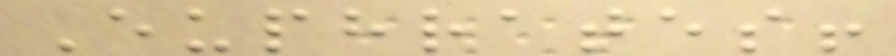Euphrates!
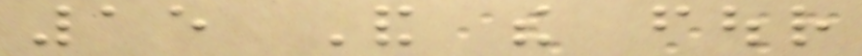15 And the four
